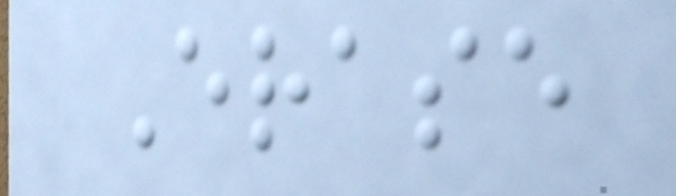Erase
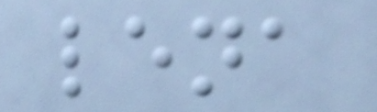lena
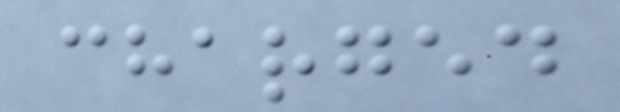charged
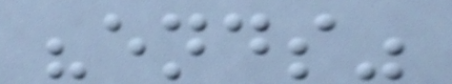"ends"
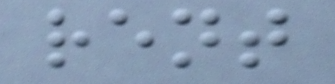rent
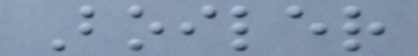Boiler
